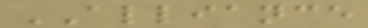ALLIANCE
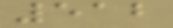512
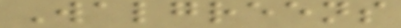Walgreens
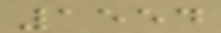1554
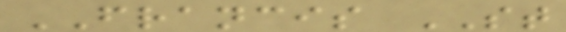FRANCIS ST
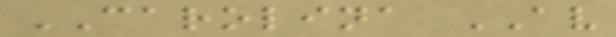CAROLINA AV
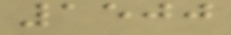1500
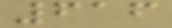616
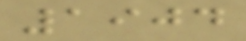1904
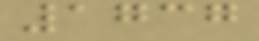1737
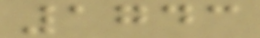1743
